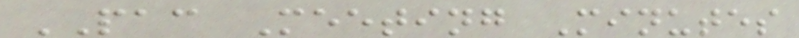PAC Meeting Minutes
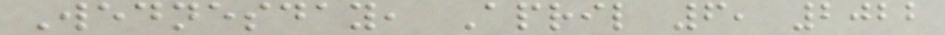Wednesday, April 6, 2022
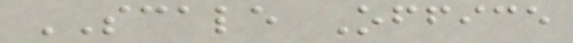SCALE Office
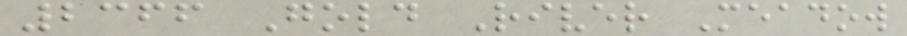2366 Gold River Meadow
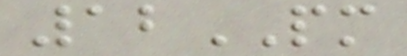12PM
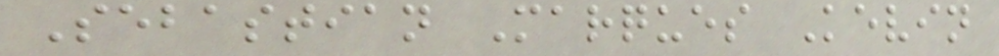Sebastian Marques Kevin
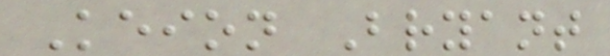Keion Bryant
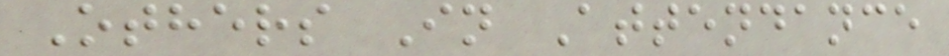Others In Attendance
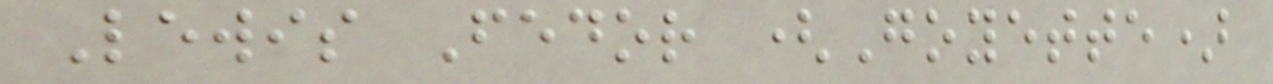Lewis Fedor (Goyette)
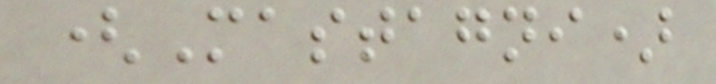(Mastagni)
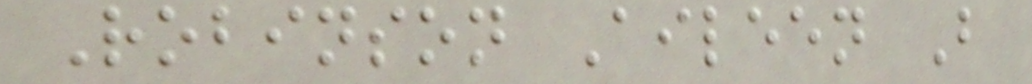Robinson Aileen B
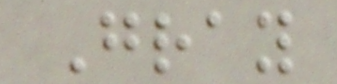Gray
